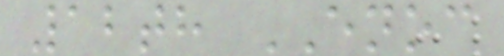12th ENOC
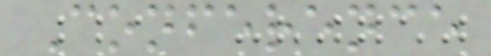Conference
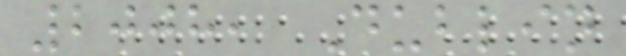2008, Dublin
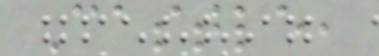Castle,
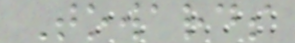Towards
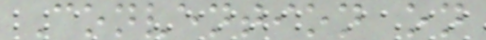Convention on
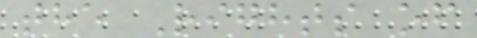the Rights of
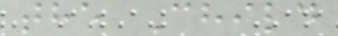the Child
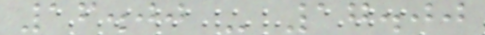16.00 - 17.00
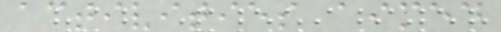activities aimed
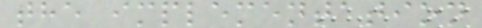the implementation
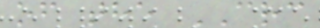of the CRC
